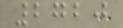2720
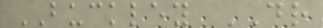BUCKLEY DR
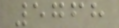5768
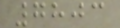7803
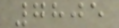7805
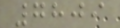7809
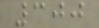300
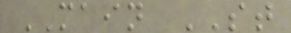MAIN ST
